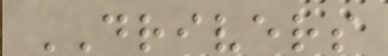DRIVERS
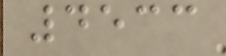4533
